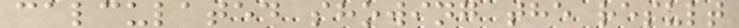calculated showing the result
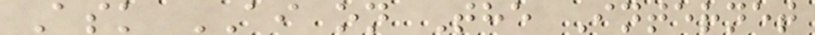Ask AI on The Internet
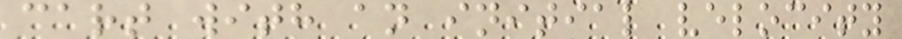cart with an initial velocity
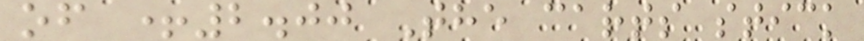of +2.00 The carts stick
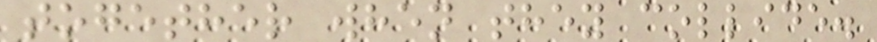together when they collide.
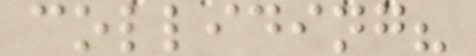colliding?
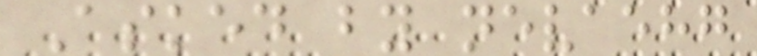Asked by nevaehg
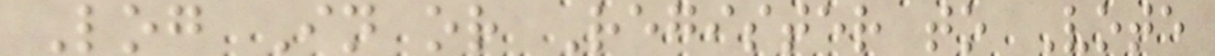Log In or Register to Vote
